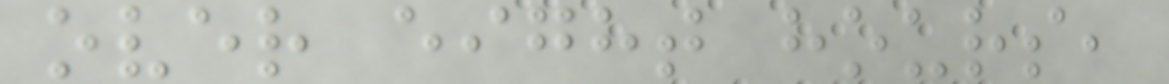over eight hours,
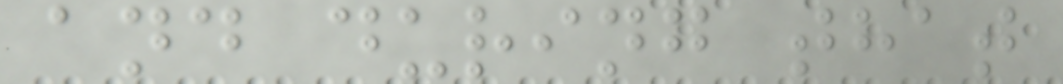and during that
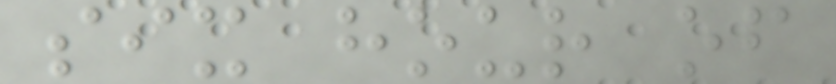six hour of
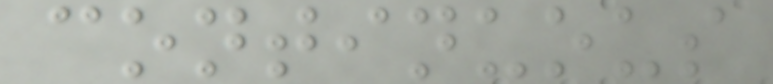continuous
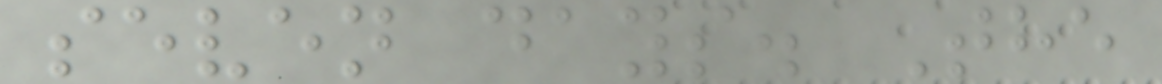seven days. The
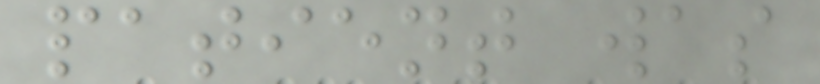patient was
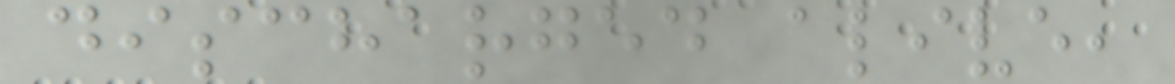discharged alive,
